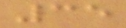35
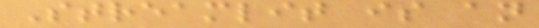Streamlit is an
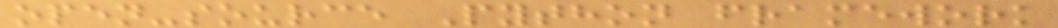open-source Python framework
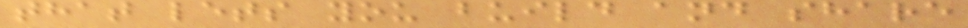that lets you build and share
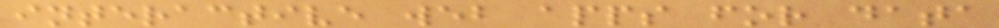interactive web apps for data
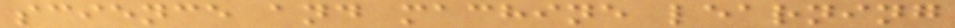science and machine learning
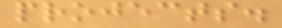projects.
